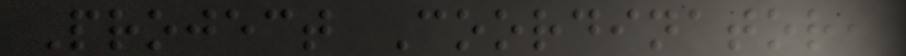Project Coordinator,
